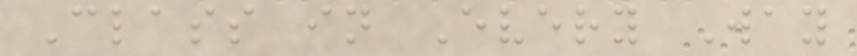Class in Every Way
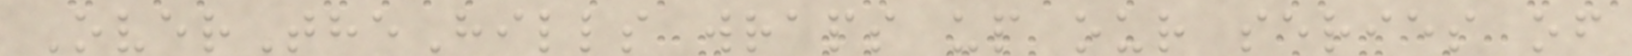OverTheHills wraps up our series of
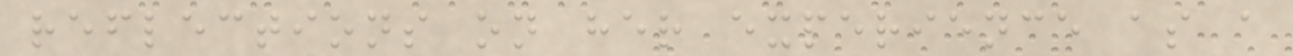reflections on her experience as a
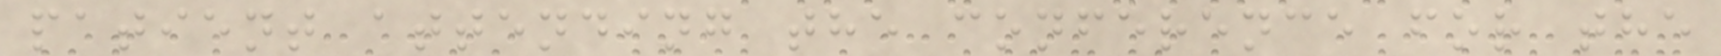patient attending the conference for the
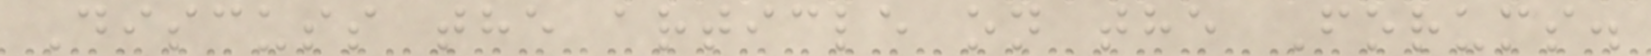Discuss the article on the Forums.
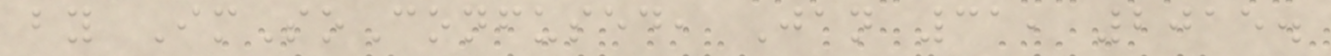by ImSoConfused, Jan 31, 2015.
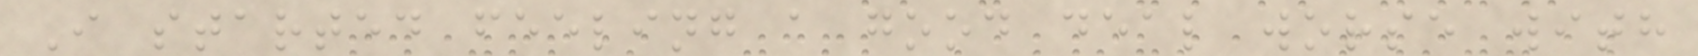I started feeling a good deal worse with
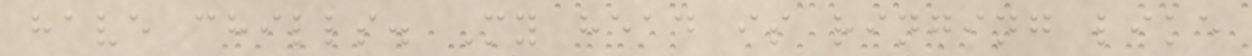have chills. My head is ringing like
